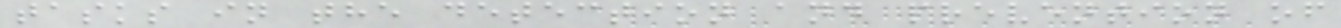tasks in the detection and prevention of
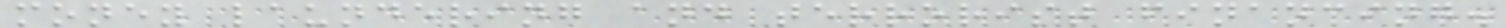money laundering and terrorist financing.
